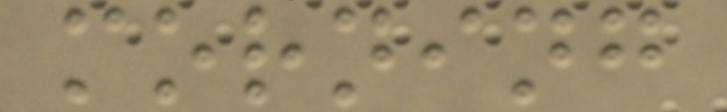morning
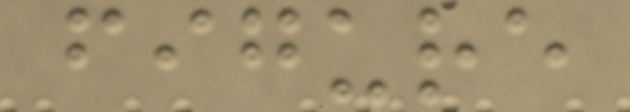figure
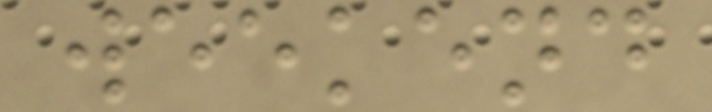weekend
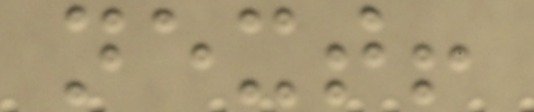next!
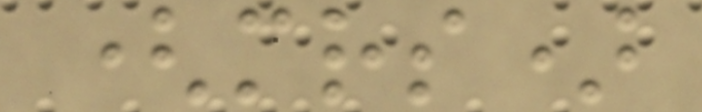(mrs)
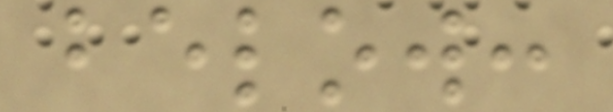below:
